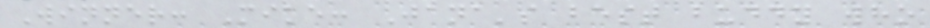Winner: Mike: Jana's best buddy who
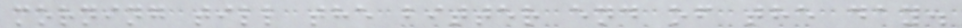morning till the bitter end of the day.
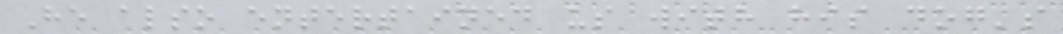He also entertained us with his dog's
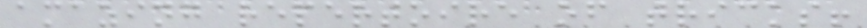amazing repertoire of tricks!
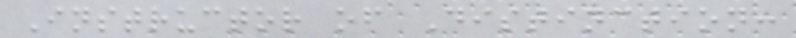Instructor of Distinction:
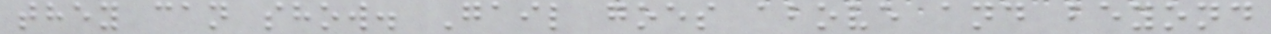they can show. Gail goes above and beyond
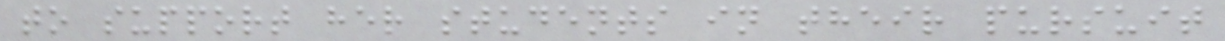to support her students in their pursuit
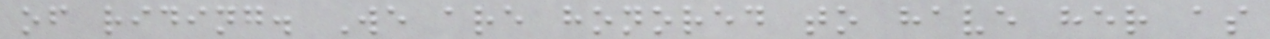of riding. We are honored to have her as
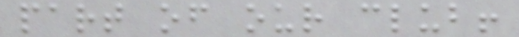part of our club!
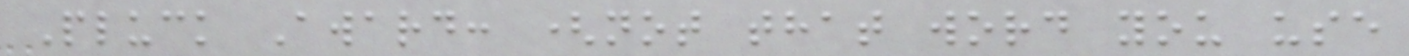Pluck Award: (not that word you use
